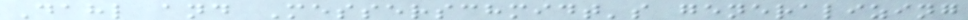Dahl and Messerschmidt's generalizing
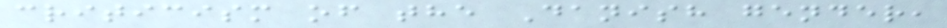criticism of the Danish gender,
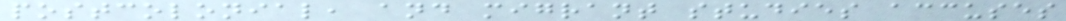postcolonial, and migrant studies accuses
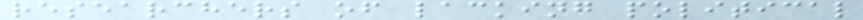researchers of lacking political
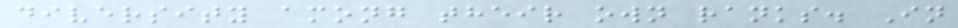diversity among their own ranks. In
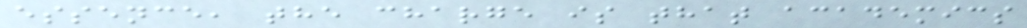essence, the charge is that academics
